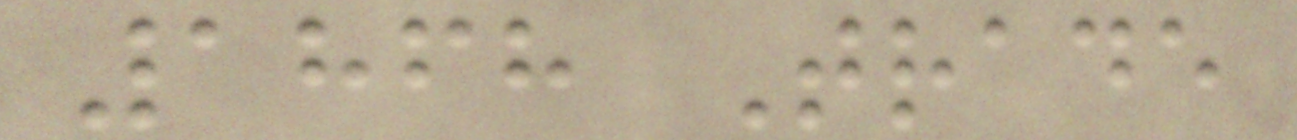1868 Trade
